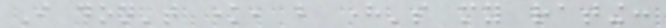I don't know, but here's my rating:
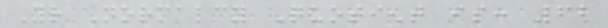Your Normalcy Quotient is: 62
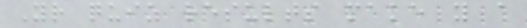Your quiz results make you a
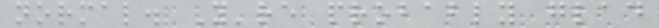normal. You're probably glad
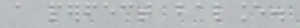a perfect balance.
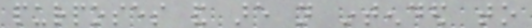purposes and are not intended to
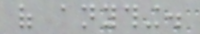of anything.
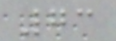73
